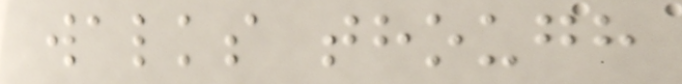walks though
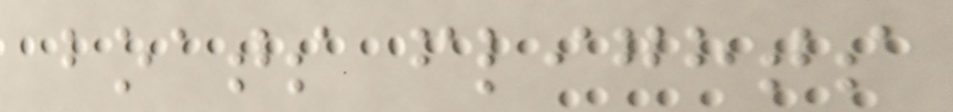boats flights
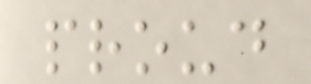proud
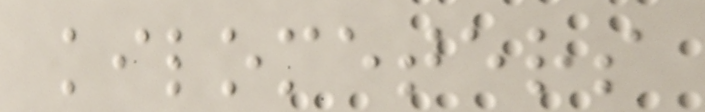kilometers
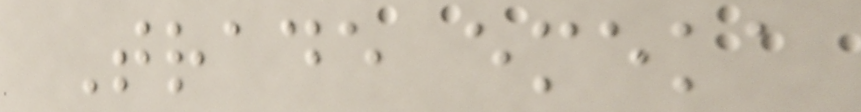Trade emeka
